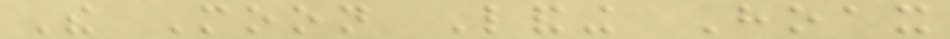The Moon Landing Hoax
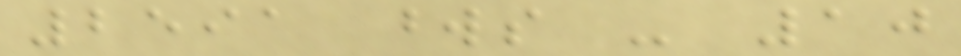2591 words - 10
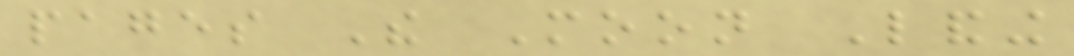pages The Moon Landing
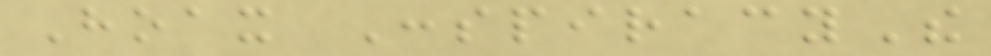Hoax ConspiracyThe
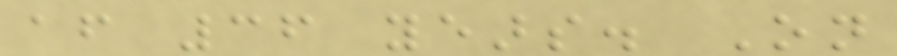after 36 years. On
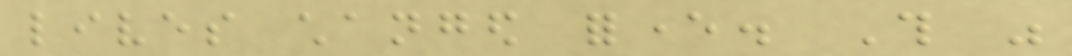lives changed forever. This was
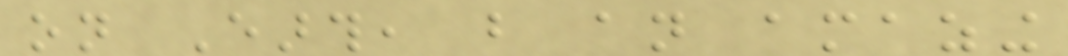on Earth, but an amazing
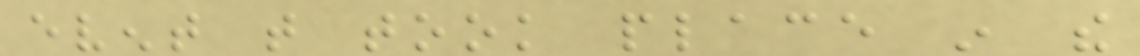event that took place in the
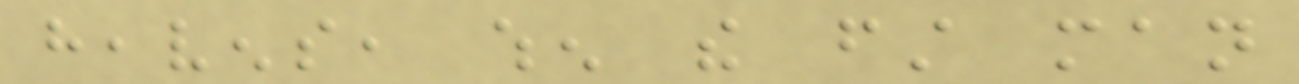heavens, when the first man
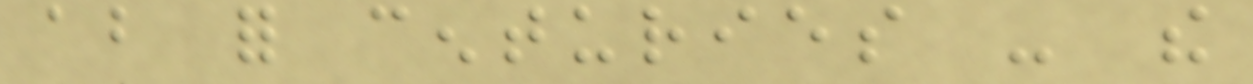about for centuries - the
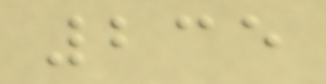235
